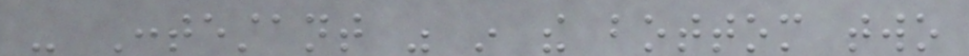- Contestant was in the bottom two
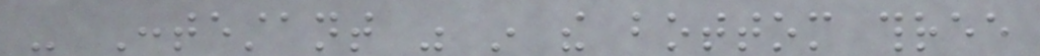- Contestant was in the bottom three
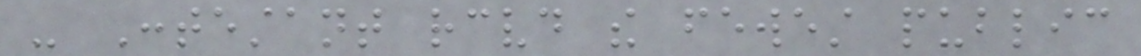- Contestant received the fewest public
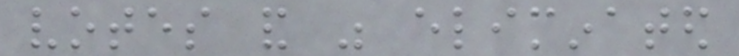votes and was eliminated
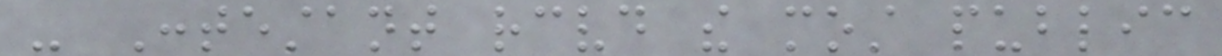- Contestant received the most public
